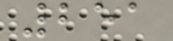251
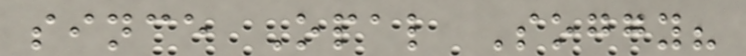since Opal Soggy?
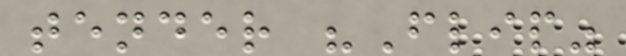tender "Flip"
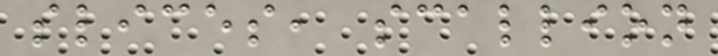slices, scallion
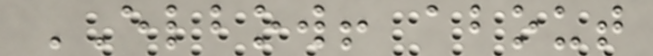ELBOW! about
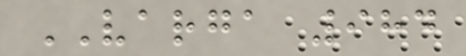VARGA 984
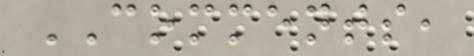COMMENTS,
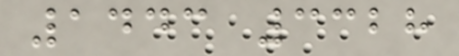1443 3328
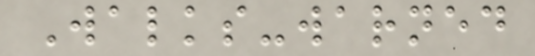Walks-warned
